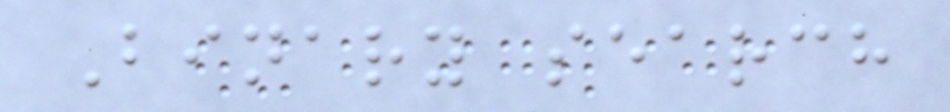Binary search
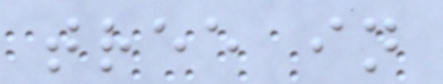tree in
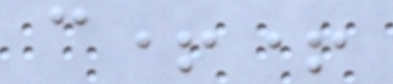c++
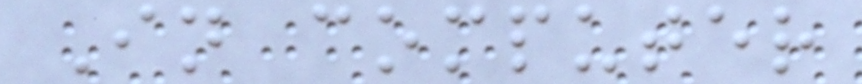In computer
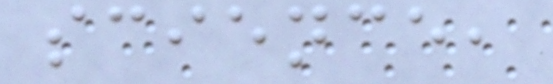science,
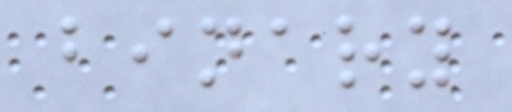binary
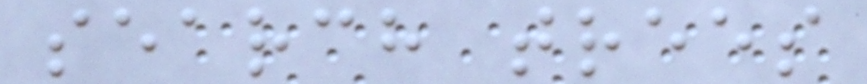search trees
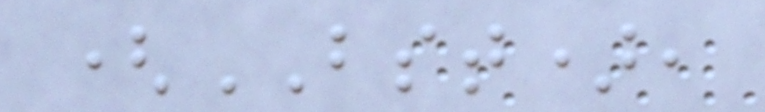(BST),
